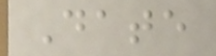Date
